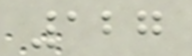127
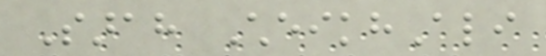Sarah CheikhAli
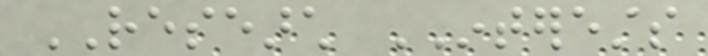RESEARCH INTERESTS
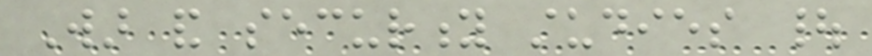War and security studies |
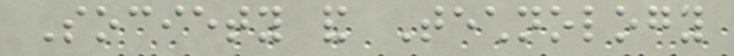Society and Technology
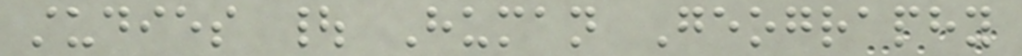studies | Human Geography
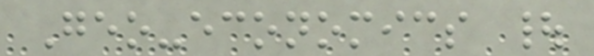Geo-economics |
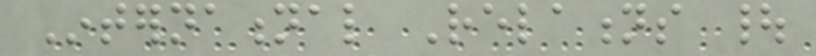International Relations |
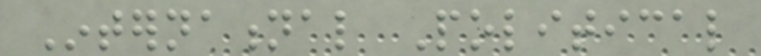International Political
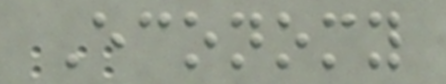Economy
